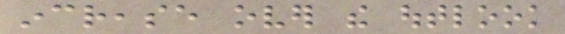increase over the outlook
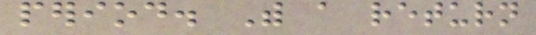period. With a return
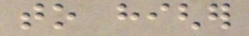to higher
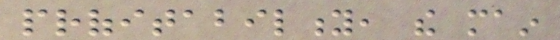profitability, the main
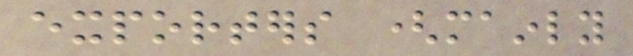exporters (mainly
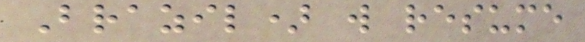Brazil) will resume
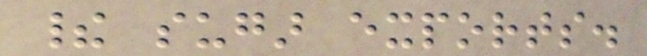their sugar exports.
